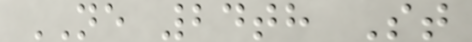NE 24th St
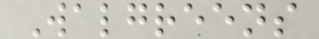Walgreens
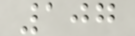107
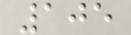105
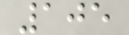105
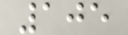105
